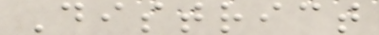District
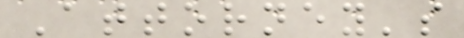Attorney's
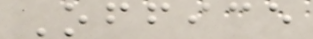Office
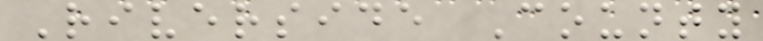Riverside County
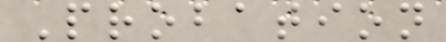Probation
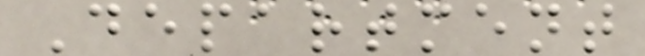Department
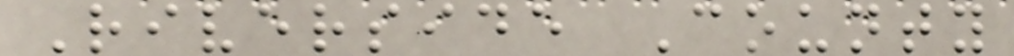Riverside County
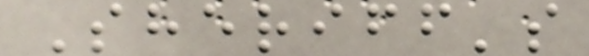Sheriff's
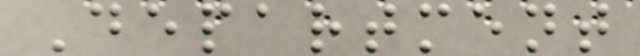Department
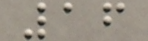16
